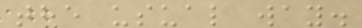the usual way.
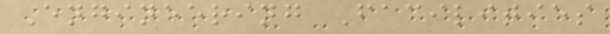Engineering Facilities
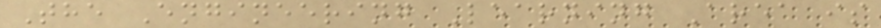The Engineering Learning Area is
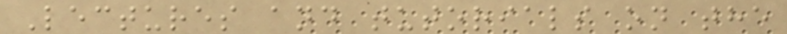Lectures and tutorials on the
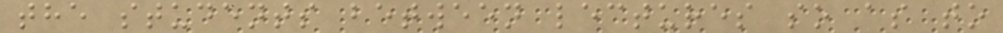the students between lectures so as to
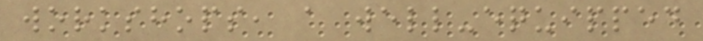workshops, a well-equipped
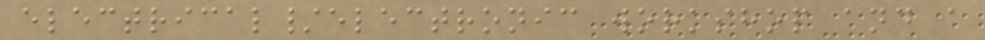electrical/electronic workshop and a
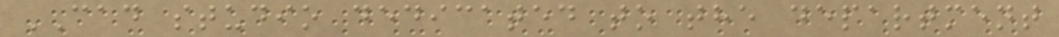CAD studio dedicated to the department
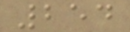254
